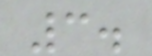3.
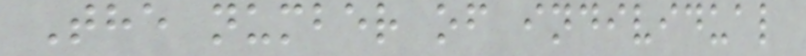The number of individual
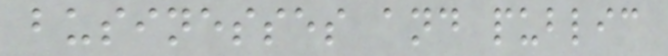businesses and public
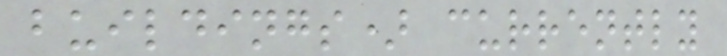buildings) currently
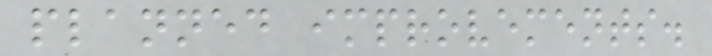planned improvements.
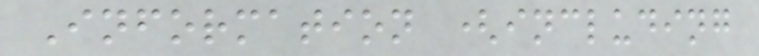Information (including
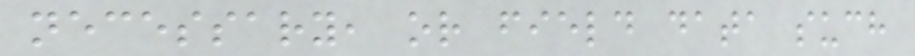necessary, or field data such
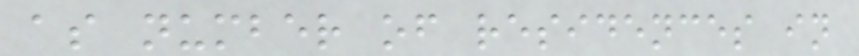as number of residences in
